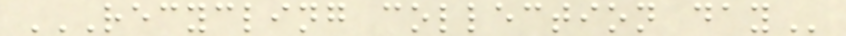RECYCLING COLLECTION DAY
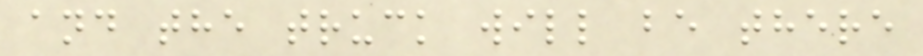and the truck will be there
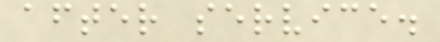after service.
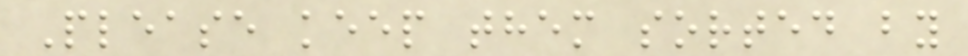Please keep them sorted by
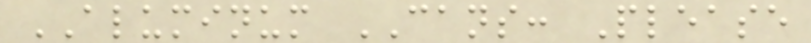ALUMINUM CANS: Please
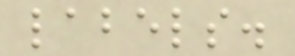labels.
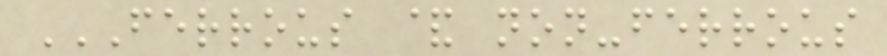FERROUS & NON-FERROUS
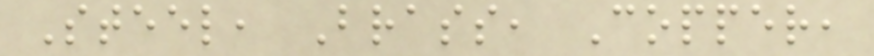Steel, Brass, Copper,
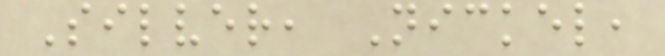Silver, Nickel,
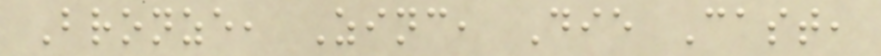Bronze, Zinc, Die Cast,
